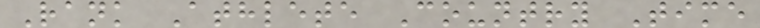Rank Athlete Country Time
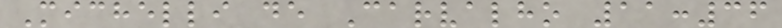Michelli de Carvalho 11:36
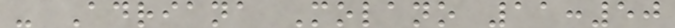- Adriana Molano 11:50
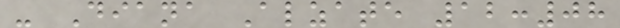- Diana Alzate 12:08
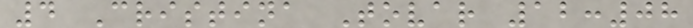4 Cristina Tovar 12:08
